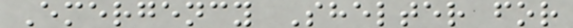Emergency Shelter for
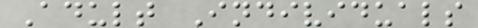Adult Individuals
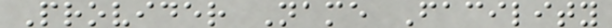Provider Name Facility
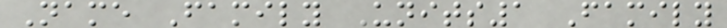Name Family Units1 Family
